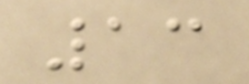13
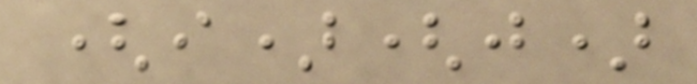(i)(j)
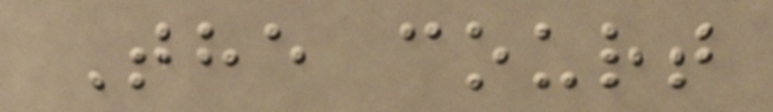The court
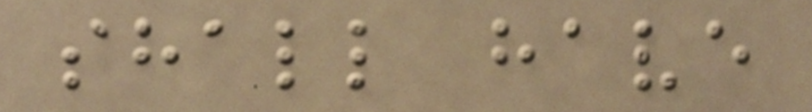shall have
